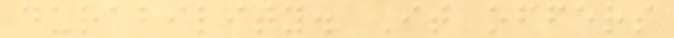durability. It offers
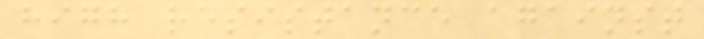high resistance against
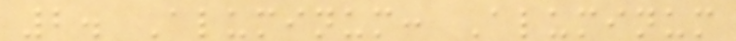2. Aluminum: Aluminum
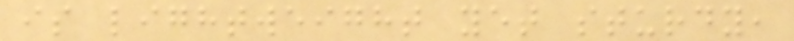is lightweight yet sturdy,
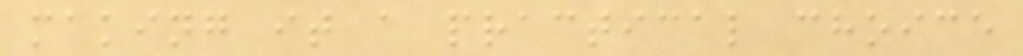making it a practical choice
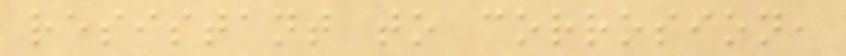resistant to corrosion,
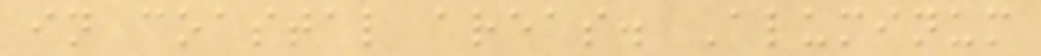in coastal areas. Aluminum
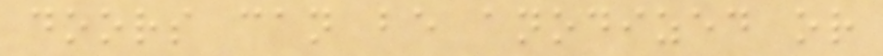doors can be anodized or
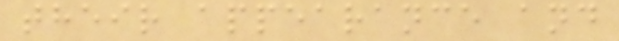their appearance and
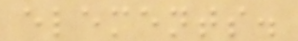elements.
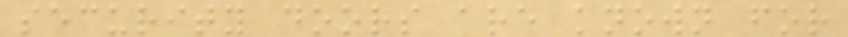security doors are known for
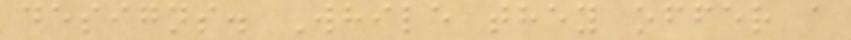designs. While they offer a
